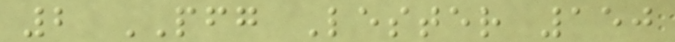2 PFG Lester 150
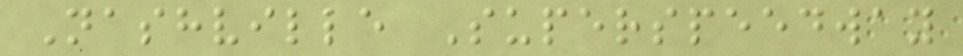Nashville Superspeedway
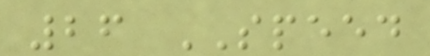26 SPEED
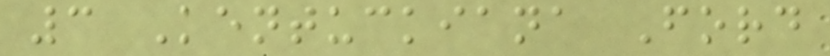3 Kentuckiana Ford
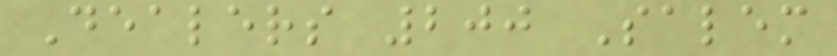Dealers 200 Salem
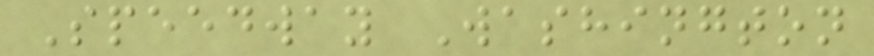Speedway Washington
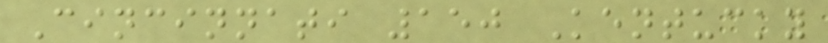Cincinnati 150 Kentucky
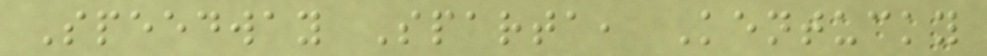Speedway Sparta, Kentucky
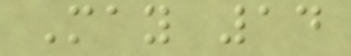May 14
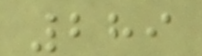289
